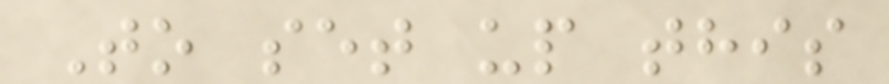To set up this
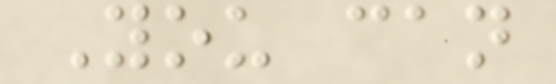You can
